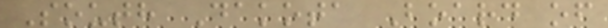South Dakota Board of
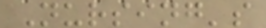Nursing's
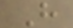H
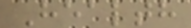Health
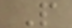P
